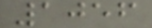1056
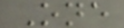One
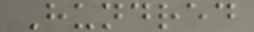Hundred
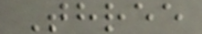Three
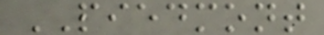PIEDMONT
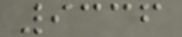9336
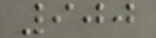900
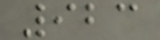923
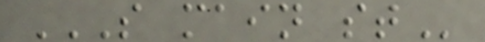S MAIN ST
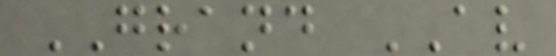GRAND AV
